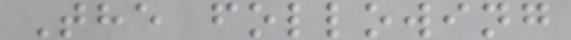The following
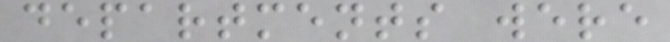departments were
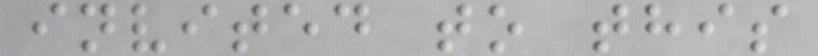invited to this
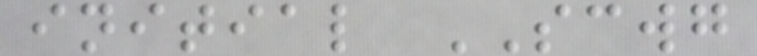initial SCWG
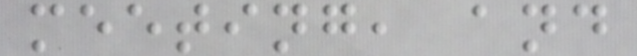meeting, and
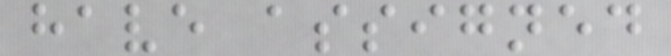have assigned
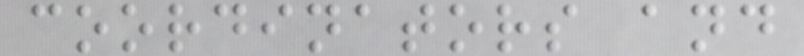coordinators and
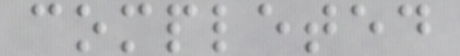completed
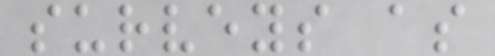surveys as
